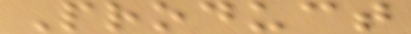Product
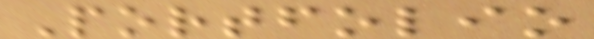Portfolio
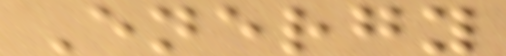Energy
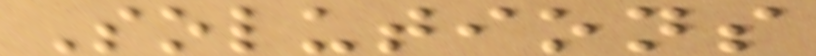Solutions
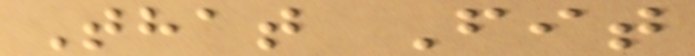That Fit
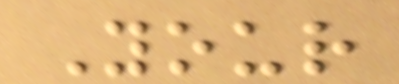Your
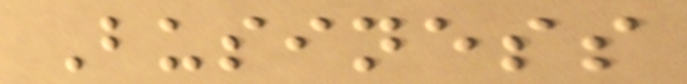Business
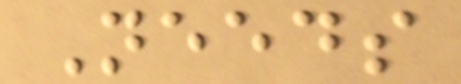Needs
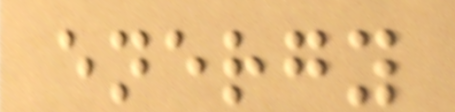energy
